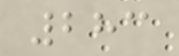283
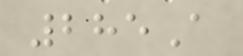285A
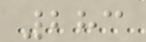283
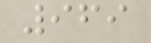969
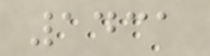1431
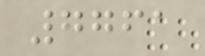7761
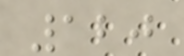120
